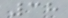38
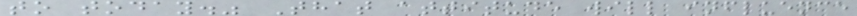to today." That attitude will influence
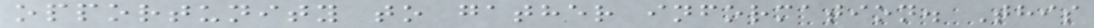opportunity to gather information. This
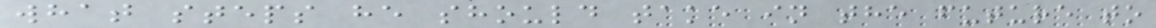what steps he should take in the future to
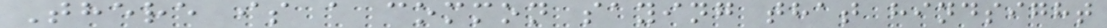There is a common saying that hindsight
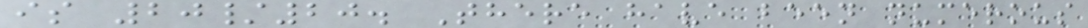is 20/20. There have been numerous
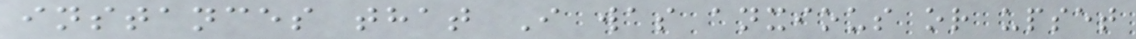instances that I was anxious or upset
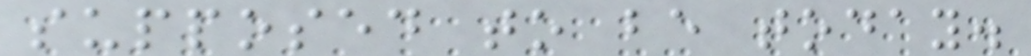supposed to be today.
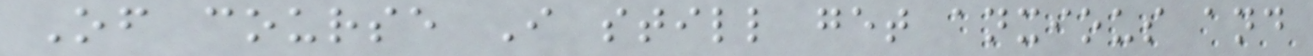Of course I still get anxious and
